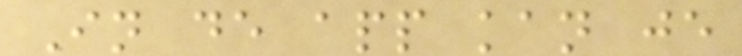In de app kan je
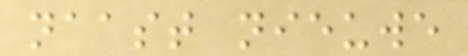naast nieuwe
